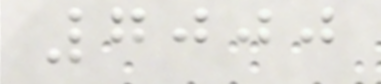7000
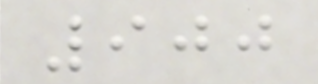900
